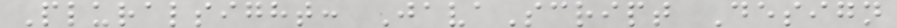Pluralsight: JavaScript Design
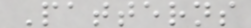Patterns
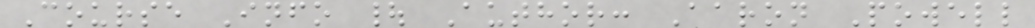Course Info | Author: Aaron Powell
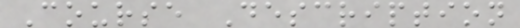Course Description
